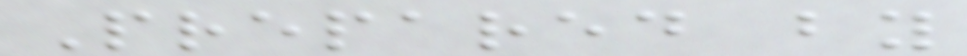Prepared by
